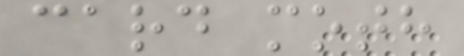card moth
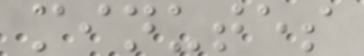minutes
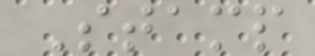Stamp
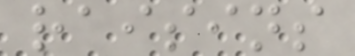raisins
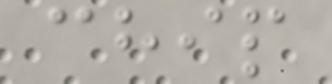chip
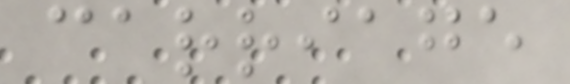carriage
